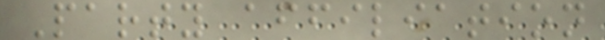Party affiliation
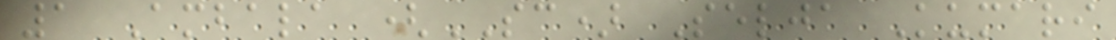1 Ambala (SC) Selja Kumari
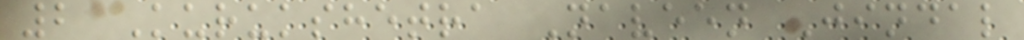2 Kurukshetra Naveen Jindal
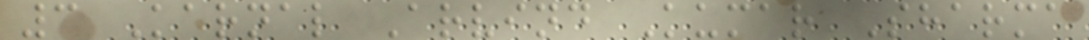3 Karnal Arvind Kumar Sharma
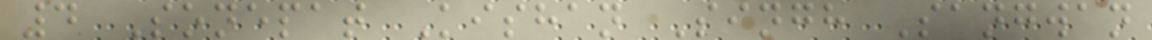4 Sonepat Kishan Singh Sangwan
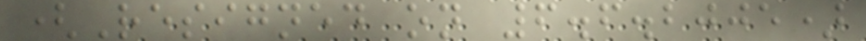(Resigned on 6.6.2005)
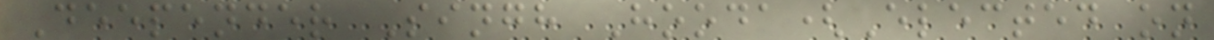Deepender Singh Hooda(Elected on
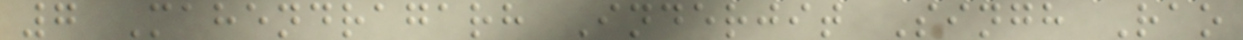7 Mahendragarh Inderjit Singh Rao
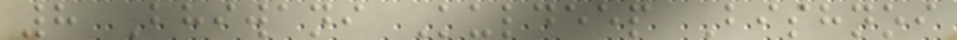8 Bhiwani Kuldeep Bishnoi
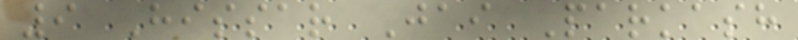9 Hissar Jai Parkash
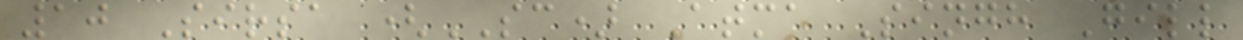10 Sirsa (SC) Atma Singh Gill
